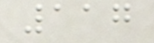117
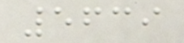5639
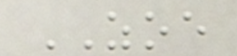ZOE
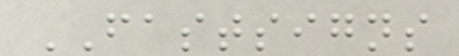FASTSIGNS
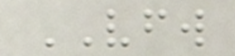VFW
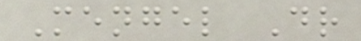Mengel Dr
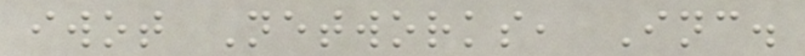iwot Networks, Inc.
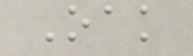Oak
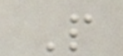P
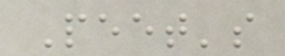Peet's
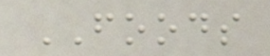FOODS
